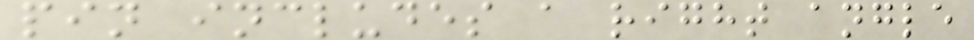pin includes a right angle
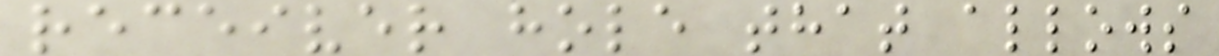receiver hole that allows
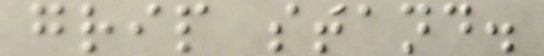grip stand.
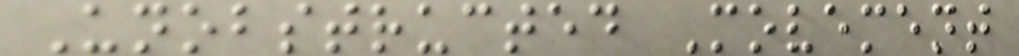Unobstructed Movement
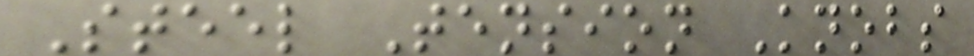Steel Tension Knobs
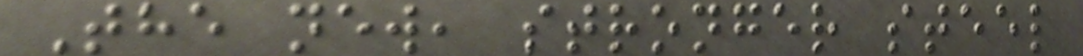The new, stronger steel
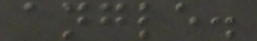angle.
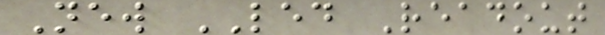New LED Readout
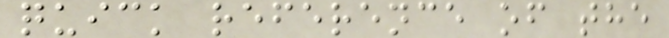quick reference of the
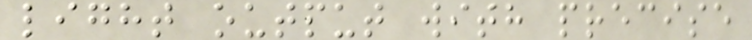light output with precise
